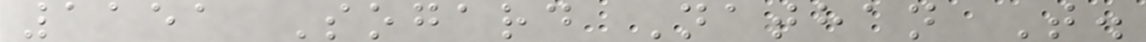1151 Sogard Nathan T.
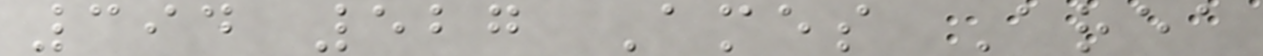394 527 Ames Area
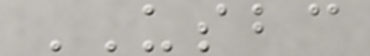USBC
